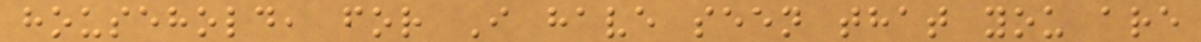household, for I have seen that you are
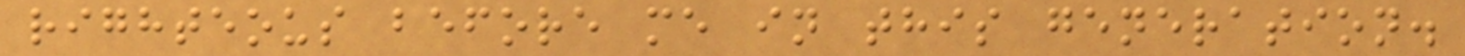righteous before me in this generation.
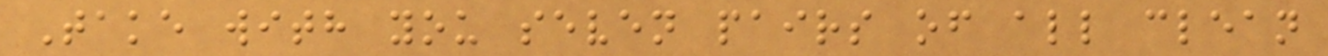Take with you seven pairs of all clean
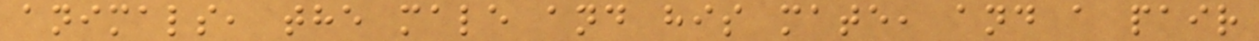animals, the male and his mate, and a pair
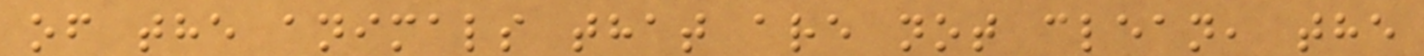of the animals that are not clean, the
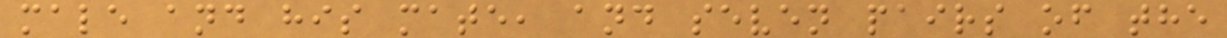male and his mate, and seven pairs of the
